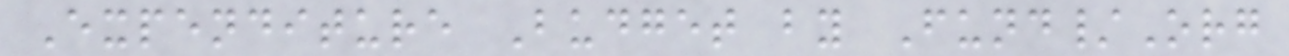Expenditure Budget by Fund/Org
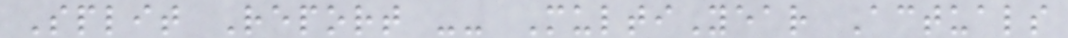Split Report -- MultiYear Actuals
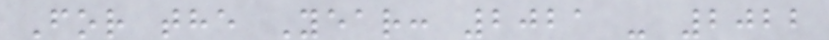For the Year: 2021 - 2022
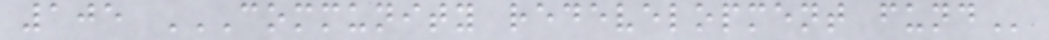105 COMMUNITY REDEVELOPMENT FUND
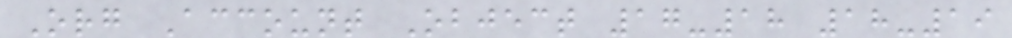Org Account Object 17-18 18-19
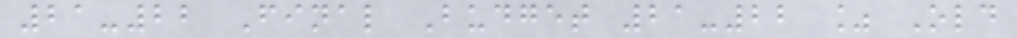21-22 Final Budget 21-22 % Old
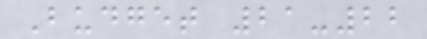Budget 21-22
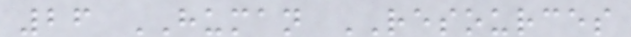26 HUMAN RESOURCES
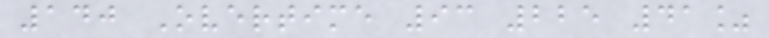140 Overtime 93 225 41%
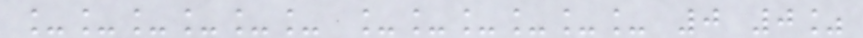______ ______ 0 0%
